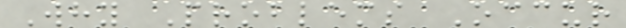Why Problems Occur
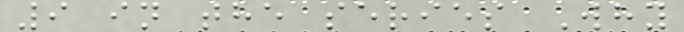9 in the series Why
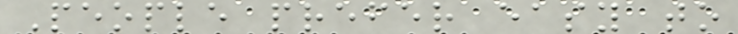People prefer easy to
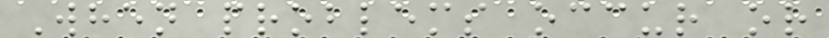When problems occur or
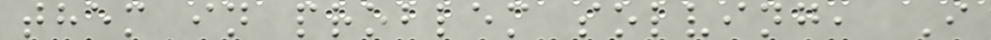them in problem solving, I
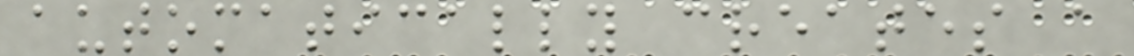automatically creates a
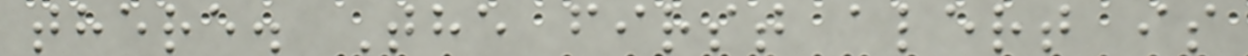there. The first alert is
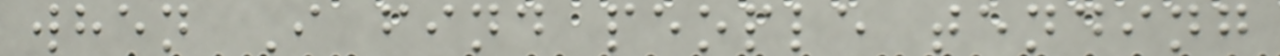when I find people tending
